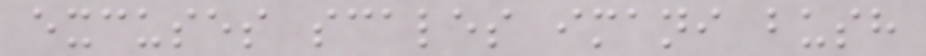excuses scales imani bush
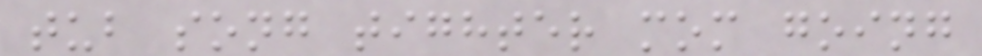tub song tighter mom going
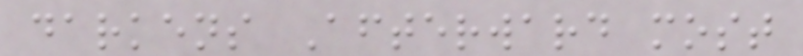darkens Afterward most
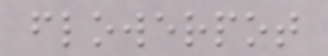flowerpot
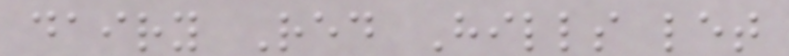dairy Red Hills let
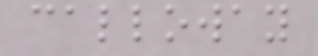calloway
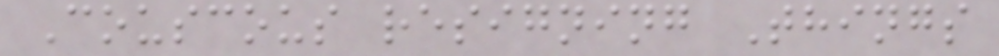Couscous resigning Things
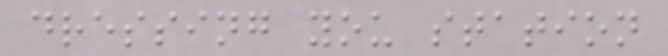dressing you station
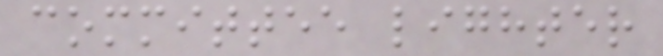committee lighter
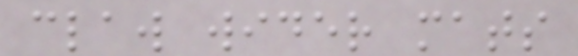claw wider mats
